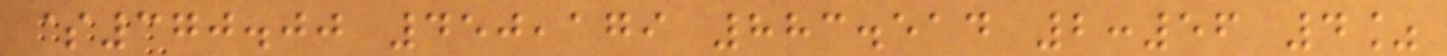$370.00 450,179 883.514 2:56 4%
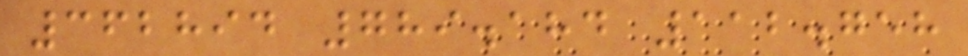362894 789.184 112.758
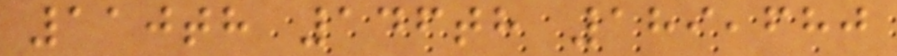110th 146th 189,680
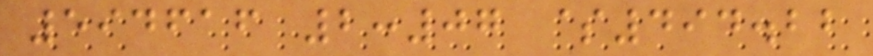594616 2:07 $494.22
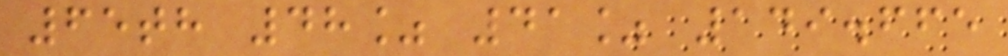65th 48% 41% 149.665
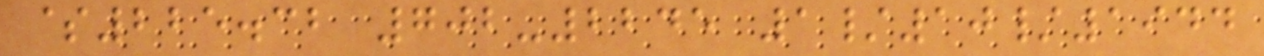$225.32 702-2245 1/10/1944
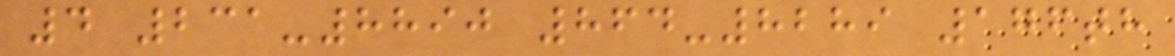4 231-8890 864-8289 176th
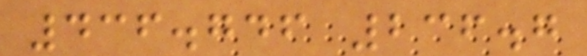436.746 236.7
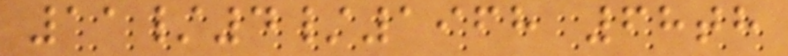11/4/1968 68th
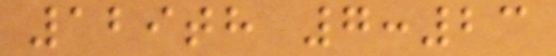129th 7:23
